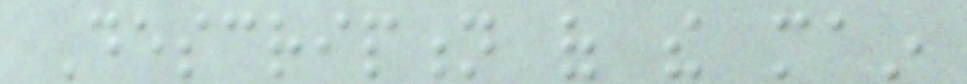Description of the main
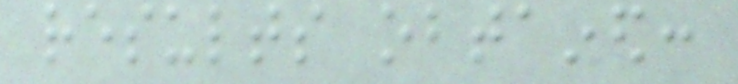results obtained:
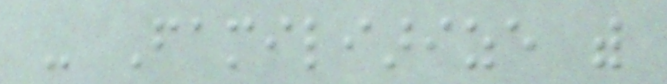- Familiarize with
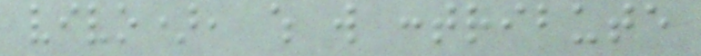vivo), which will contribute
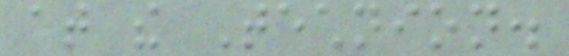at the Technion.
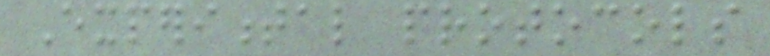Experimental protocols
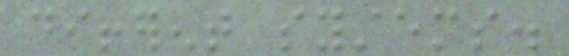different systems.
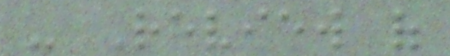- Review of
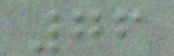76
